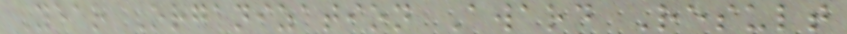Year Organization Award Result
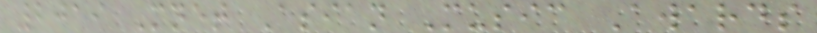2019 Mnet Asian Music Awards
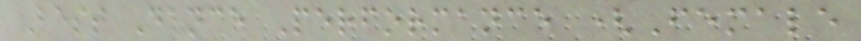Best Dance Performance (Female
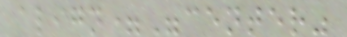align="center"
